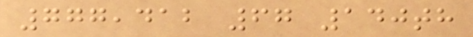777,412 67 140th
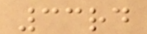33rd
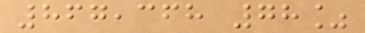867,368 78%
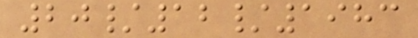20/12/1983
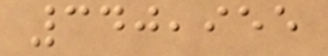340,955
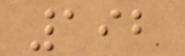192
